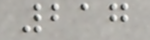217
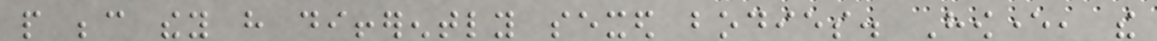people because they have differently sexed bodies. However, the
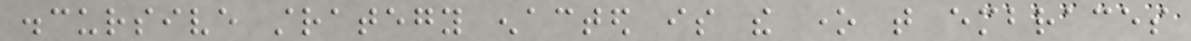discursive strategy enacted is the one that embraces
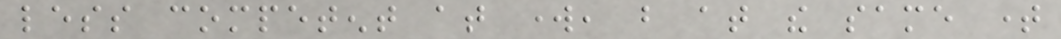less competent at work, but at the same time
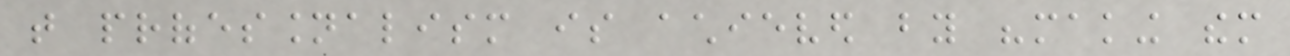that professionalism is achieved by "making them
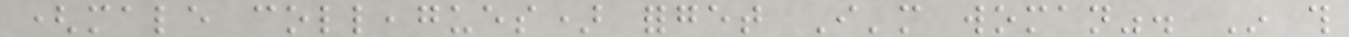(male colleagues) forget I'm woman". In this
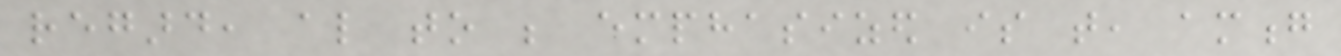regard, also to be emphasized is that, among
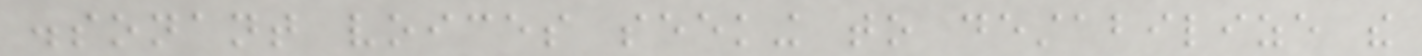dissonant voices seeking to destabilize the
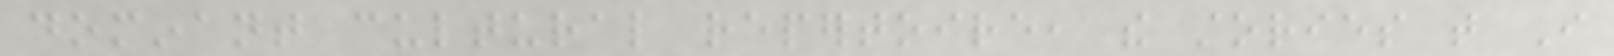dominant cultural repertoire, the stories that I
